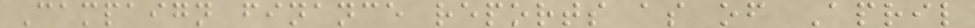Campaign finance reports as of April
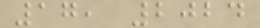17, 2024
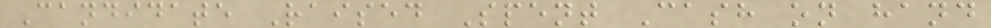Candidate Raised Spent Cash on hand
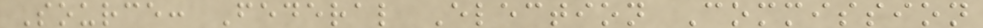Source: Federal Election Commission
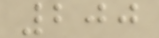200
